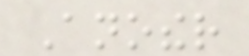Another
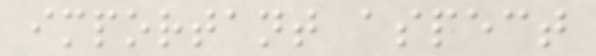important aspect
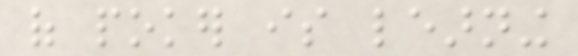of poker is learning
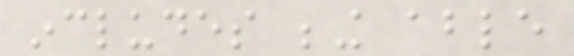includes being able
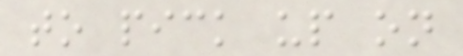to pick up on
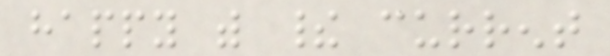happy with their current
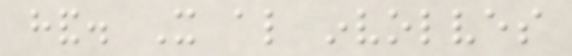hand. It also involves
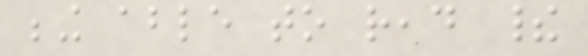being able to read their
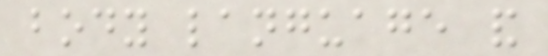body language and
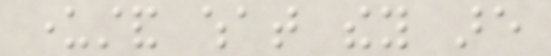understand what they are
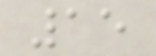15
